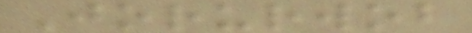Jorurwob
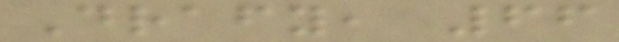Drafy, 66
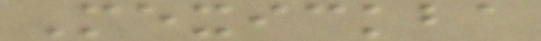Mexickba
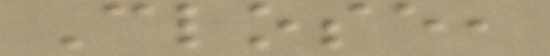Close,
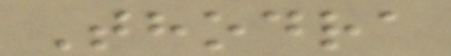Thodra
